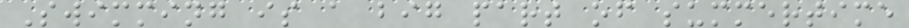Swimming is a big part of summertime
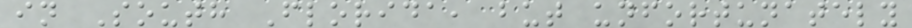in South Florida, but unfortunately
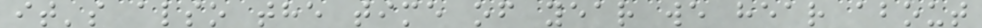it's also the time of year we hear about
